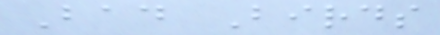Bad Birds
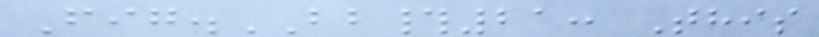Fig.BB#21: This
